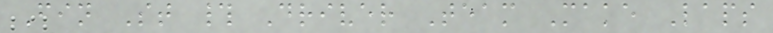Fin St # Driver Team Make Laps
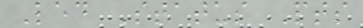Led Status Pts
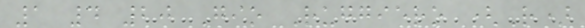1 4 20 Gio Ruggiero (R)
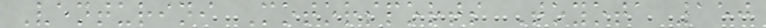Venturini Motorsports Toyota 150
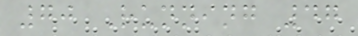70 Running 47
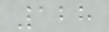128
